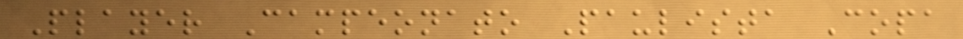Player Campeonato Paulista Copa
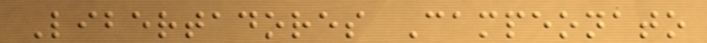Libertadores Campeonato
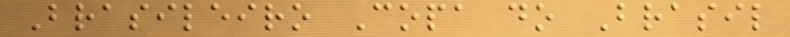Brasileiro Copa do Brasil
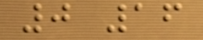0 16
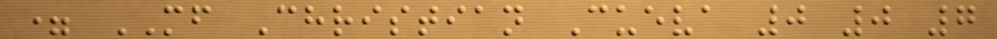= MF Christian Cueva 0 0 7
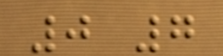0 7
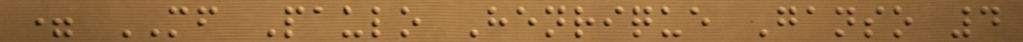= MF Paulo Henrique Ganso 4
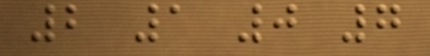2 1 0 7
